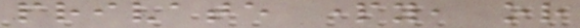private party, or
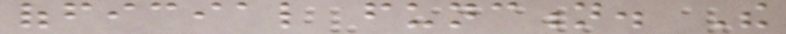official function. The
